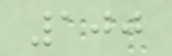100
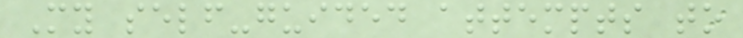My self-guided attempts to
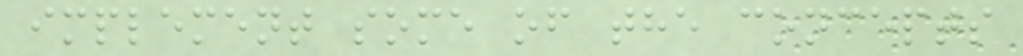implement some of the concepts
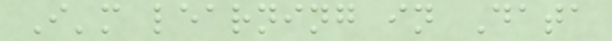I'm learning in Data
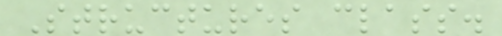Structures class.
